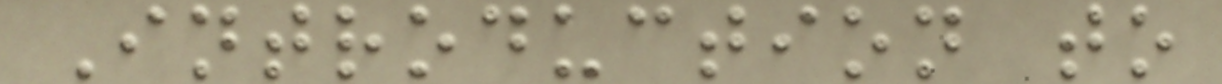Introduction to
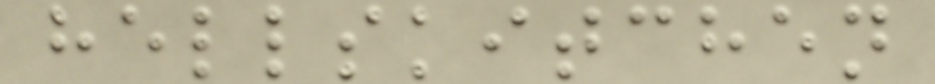hellskitchen
